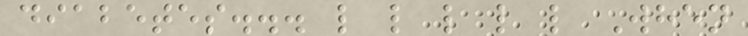diabetes... l l l l l When
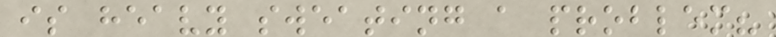is heavy sweating a problem?
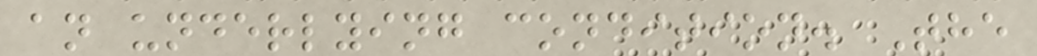an underlying condition. The
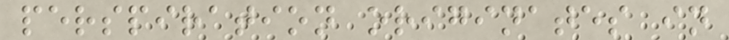perspiration originates in
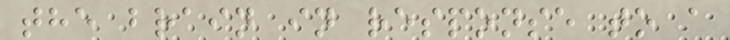the brain in response to a
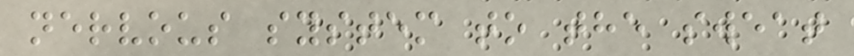nervous system to the sweat
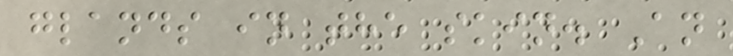glands in the skin. An
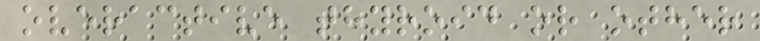overactive thyroid or other
